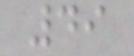49
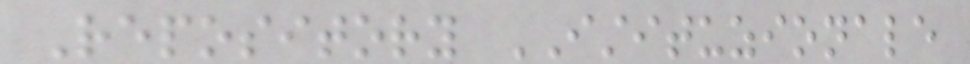Repository ISTITUZIONALE
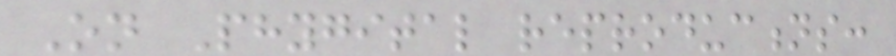On Phygital reproductions:
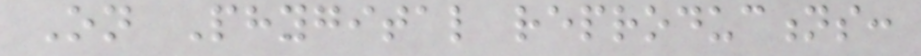On Phygital reproductions:
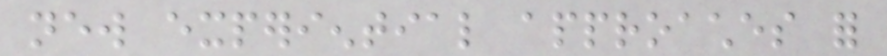new experiential approaches for
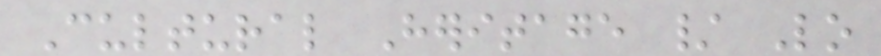Cultural Heritage / Lo
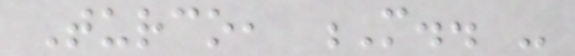Turco, M.. -
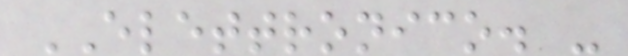ELETTRONICO. -
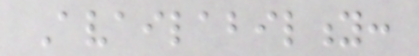Availability:
